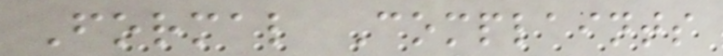Formal Complaints
